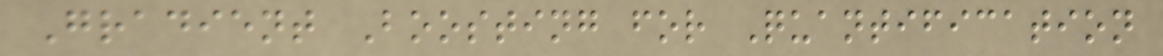Gradient Boosting for Quantification
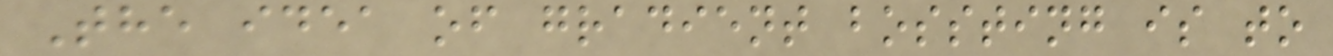The idea of gradient bossting is to
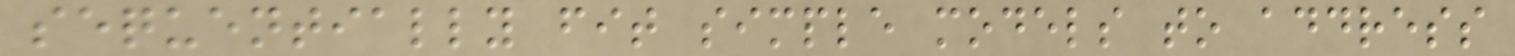sequentially fit simple models to address
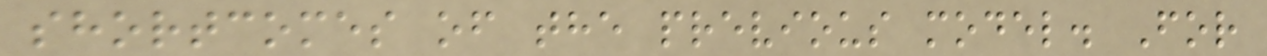shortcomes of the previous model. For
